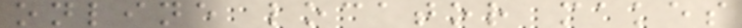online locator makes
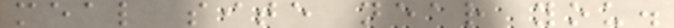meal site near you.
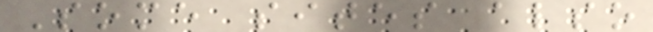Some sites also
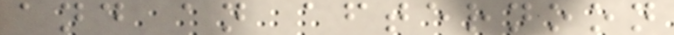and an afternoon
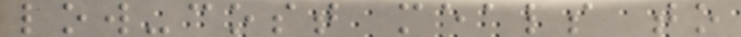low-cost meals to
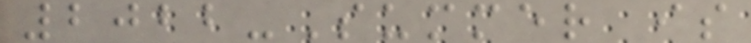2022-Summer is
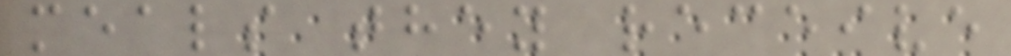meals they receive
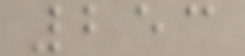253
